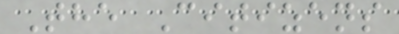The Citizens
